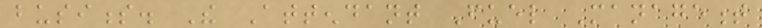business. The Attendant Fuel Management
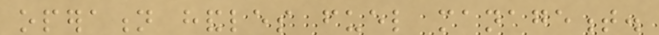operation handles fuel management.
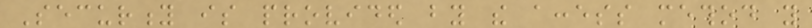Security is provided by the access method you
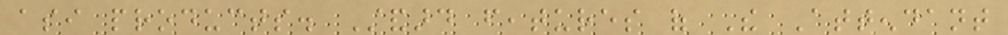asi products. Standard features of The Attendant
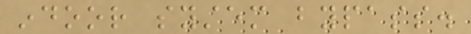indoor system bypass.
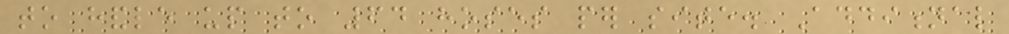to handle up to 64 hoses per site. Additional
